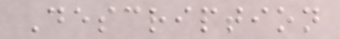Description
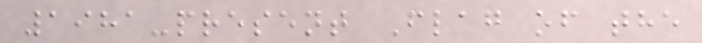1981-present Flag of the
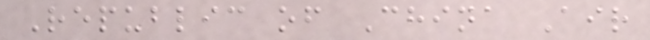Republic of China Air
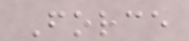Force
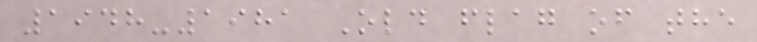1948-1981 Old flag of the
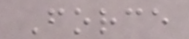Force
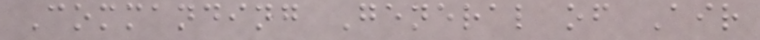Commanding General of Air
